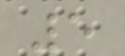5
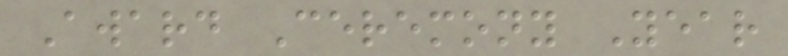Award Ceremony Year
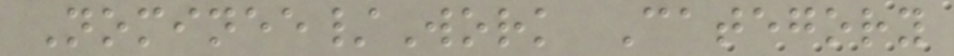Nominee/Work Category
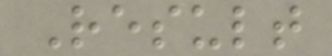Result
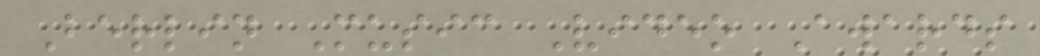Berlin Music Video Awards
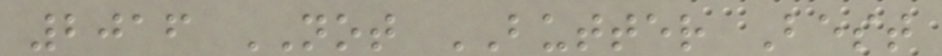2016 NOT BUTTER Best
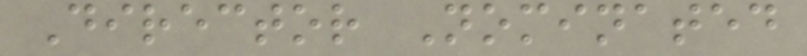Director Nominated
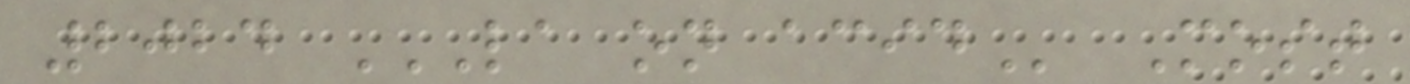2024 LA ON ACID Most
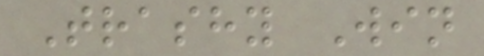Trashy Win
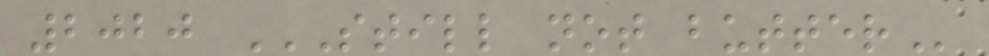2020 STILL NOT BUTTER
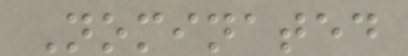Nominated
